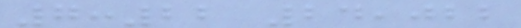7:22 24,022
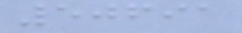50691
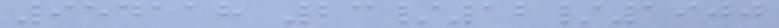954118 23/12/1900
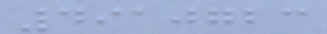4910723
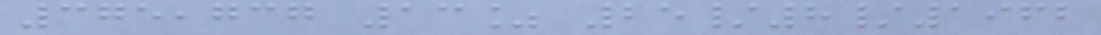375,737 13% 25/8/1962
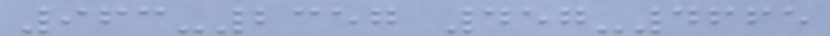963-2357 457-4665
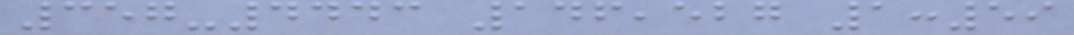357-4443 146,527 1:59
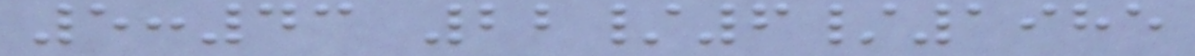5:43 22/6/1985
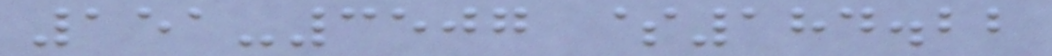151-3507 $184.22
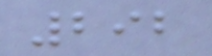292
